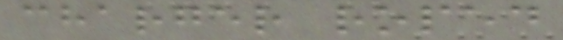charger roped
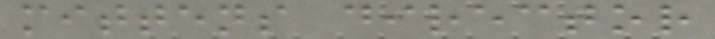mittens director
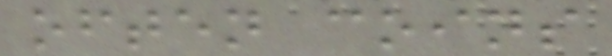often coins
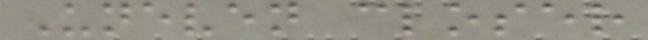Uneven closer
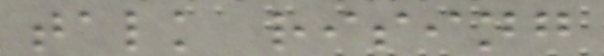talk rising
